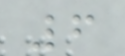6
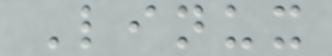Linux
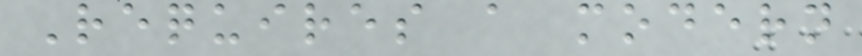Requires a modern
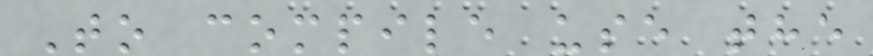To compile use the
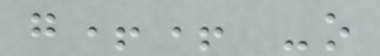g++ -o
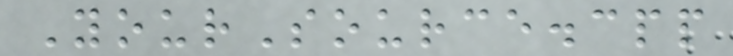YourSource.cpp
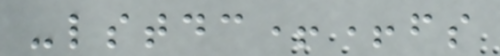-lstdc++fs
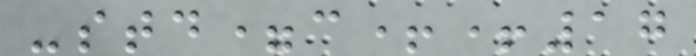-std=c++17
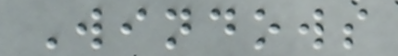Windows
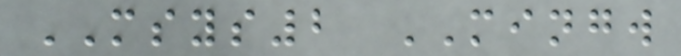MSYS2 MINGW
